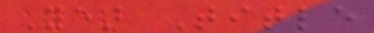Year Title
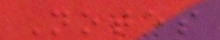Notes
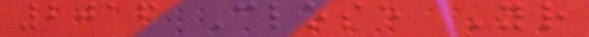2016 Close Your
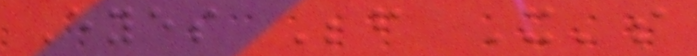Eyes Before It's
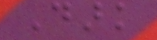Dark
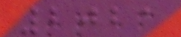2021
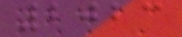2023
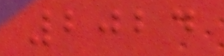2024
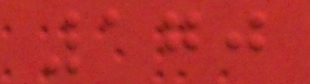170
